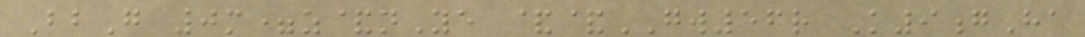BbG 0m=z&nYe &&GW56r K9gHa
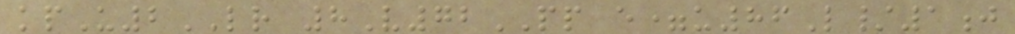kpU2LR 8V72PP e=u86L/1j
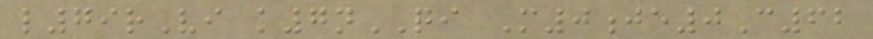l79rVi k7nQI M0je0C62
